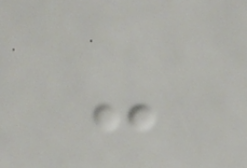-
